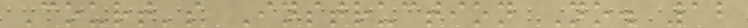Court's Instruction No. 12
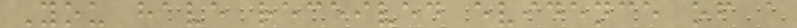You have received evidence of a
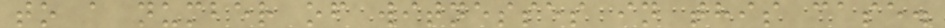to a number of witnesses in this case.
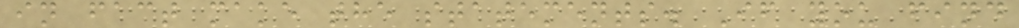in fact make the statements. If you find
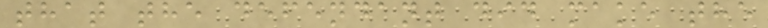that the defendant did make the
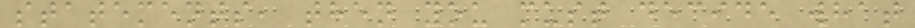statements, then you must decide what
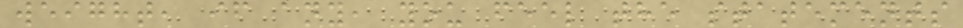weight, if any, you feel the statements
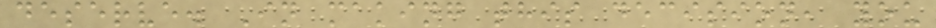deserve. In making this decision, you
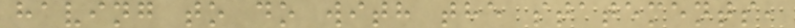having to do with the statements,
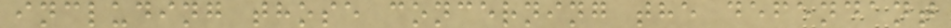including those concerning the defendant
